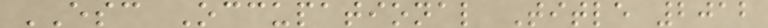ESC Occupational Title 2012
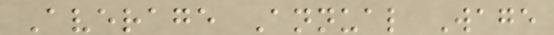Average Annual Wage
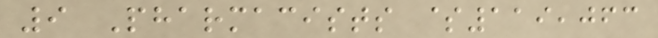9 Pharmacists $119,063
